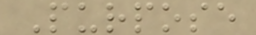Purpose
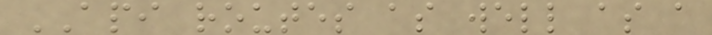API routes as well as a
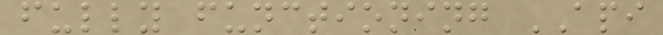fully functioning API
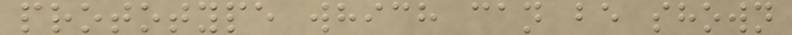prototype which can be shown
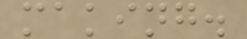making.
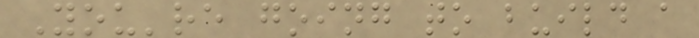You're going to build a
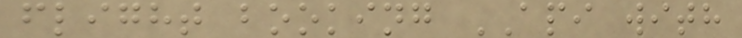flight booking API with
